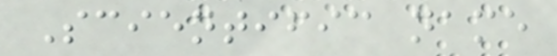Scientific name
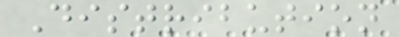Distribution
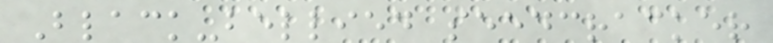Black-bellied seedcracker
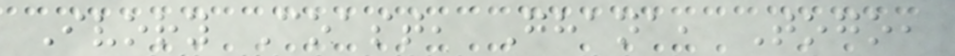Ivory Coast, Ghana, Togo,
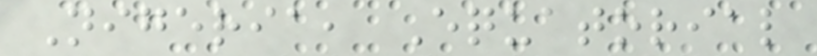Nigeria, Equatorial
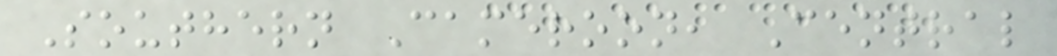Southern Cameroon, Central
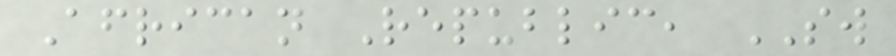African Republic, SW
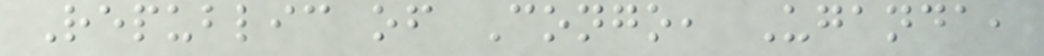Republic of Congo, Uganda,
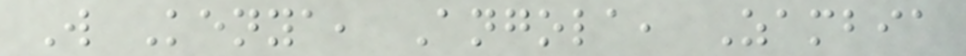W Kenya, Angola, Zambia
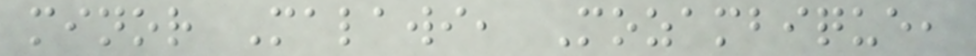minor Malawi, Mozambique,
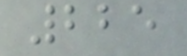225
